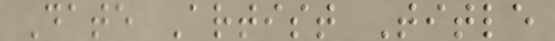Date Artist Title
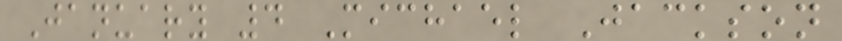January 4 Michael Jackson
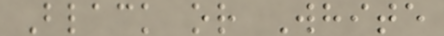Black or White
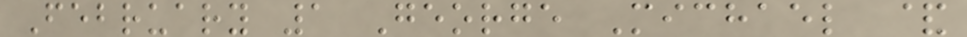February 1 George Michael &
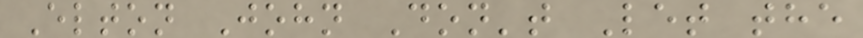Elton John Don't Let the
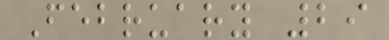February 29
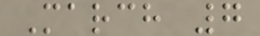March 7
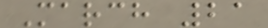March 21
